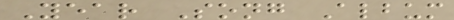Year Song Album
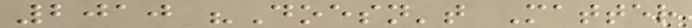2010 "Doesn't Matter
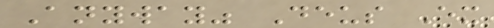Anyway" Deus Ex
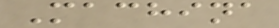Machina
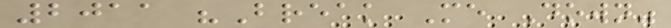2011 "Break Me Down"
